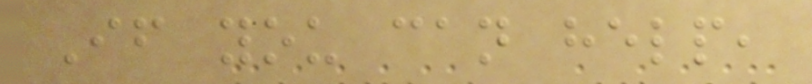If you can help,
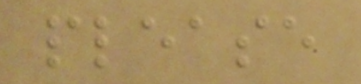please
